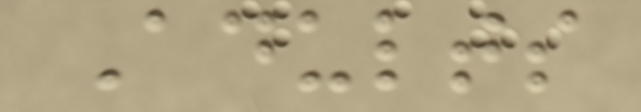Adults
